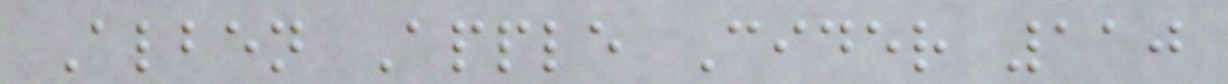Alben Apple Cider 110
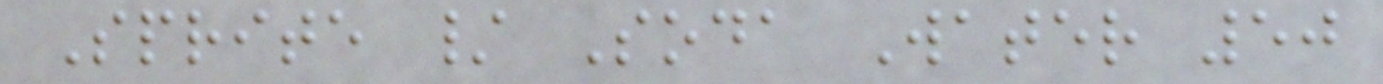Sprite / Soda Water 50
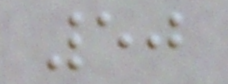50
